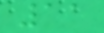11
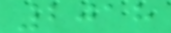2018
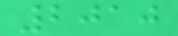2010
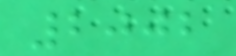2002
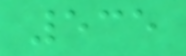535
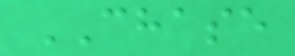CHASE
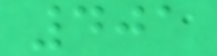401
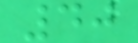40
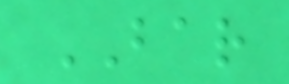BAR
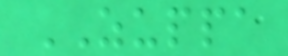ZUPPA
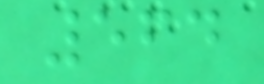564
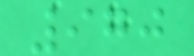970
